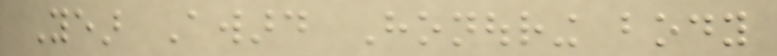Year Award Honouring body
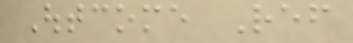Outcome Ref
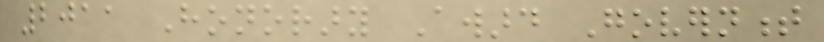2011 Honorary Award Government
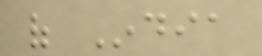of India
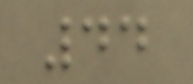44
